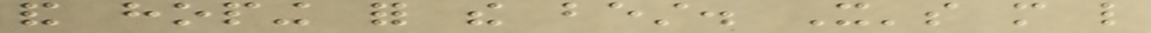and hoping for the best. It's more like
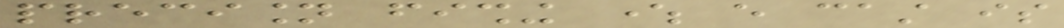precision fishing where every cast is
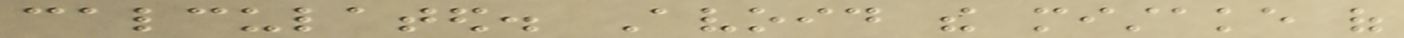calculated. Avoid the mistake of
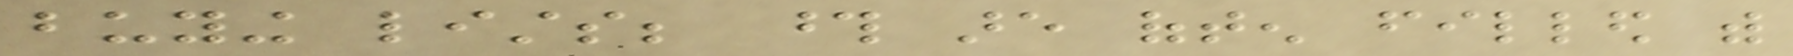buying lists; those are often filled with
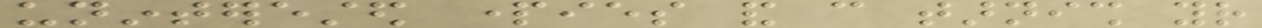uninterested parties and can tarnish your
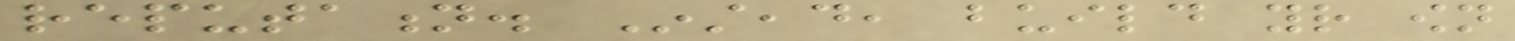reputation. Instead, build your own
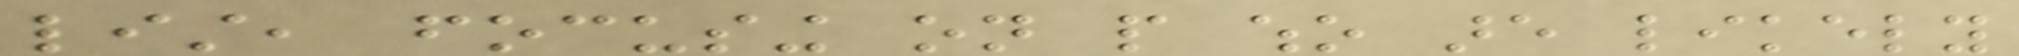list, focusing on people who are likely
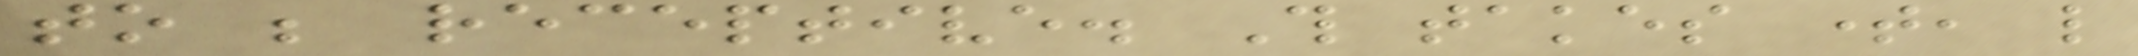to be receptive. This takes time, like
